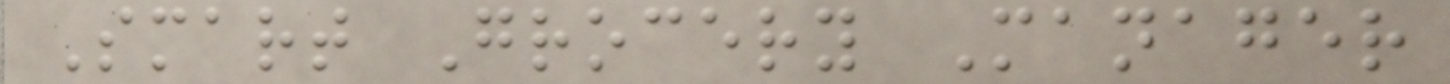Smart Grocery Manager
